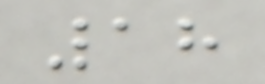18
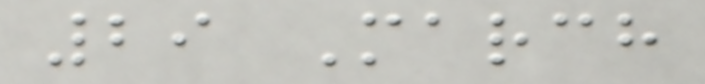29 March
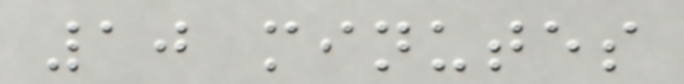10 minutes
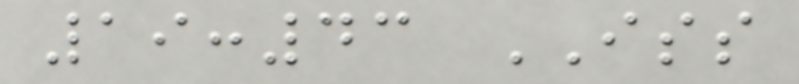19:43 ISS
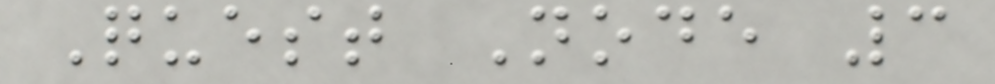Quest Node 3
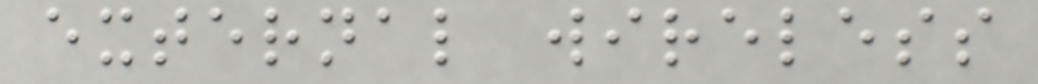external wireless
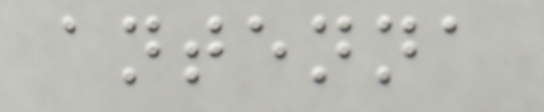antenna
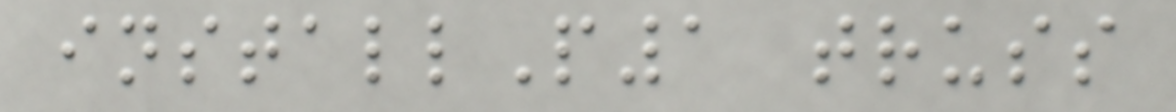installP1 truss
